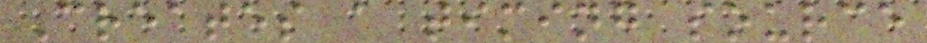Creates a timing source
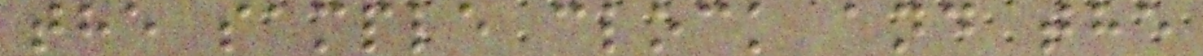the sample clock and the
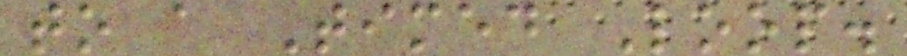to a Timed Loop.
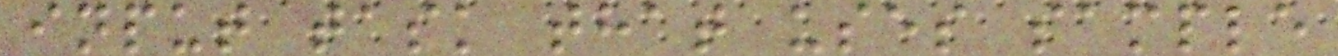input task that uses sample
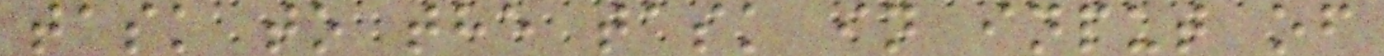task to the task in input of
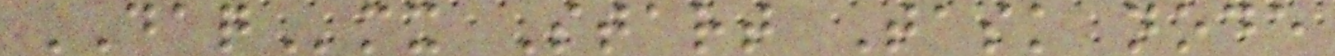DAQmx Start Task node
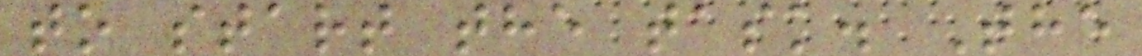to start the task. The
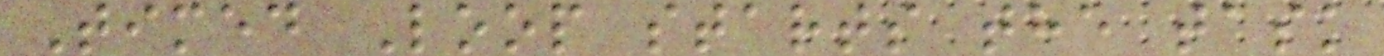Timed Loop starts the task
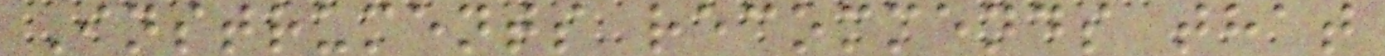Instruments recommends that
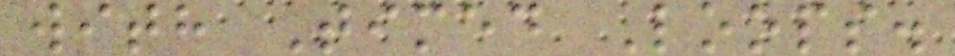with Timed Loops.
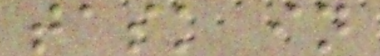task in
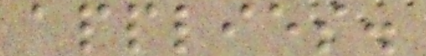applies.
